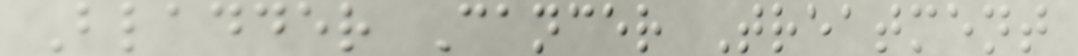Bladder Cancer Treatment
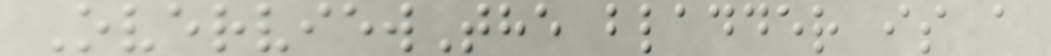OverviewThe bladder is a
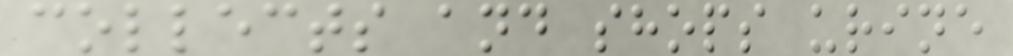collects and shops urine
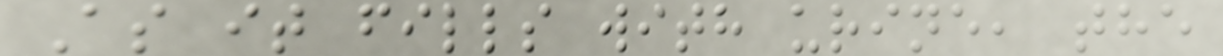As it fills with urine, the
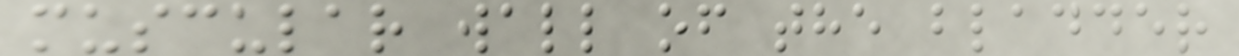muscular wall of the bladder
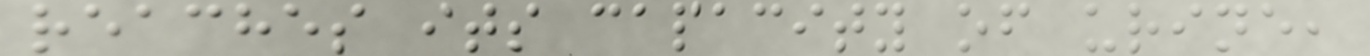reaches its capacity of urine,
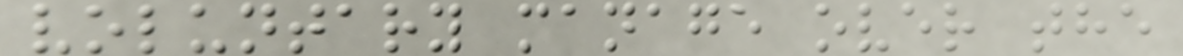voluntary manage over the
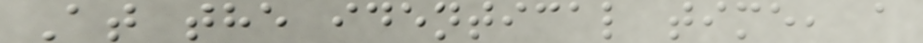At the identical time, a
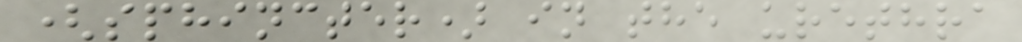(sphincter) in the urethra
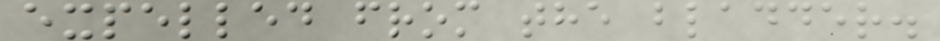expelled from the bladder.
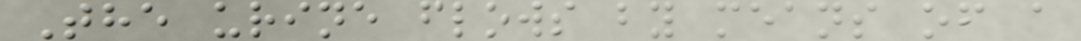The urine flows by means of a
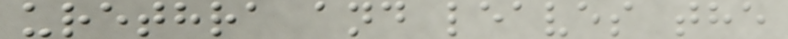urethra and leaves the
